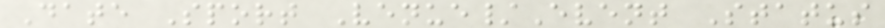Date Sport Venue/Event Status
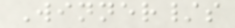Winner/s
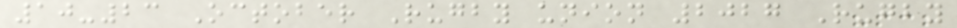10-23 October Rugby union 2027 Rugby
